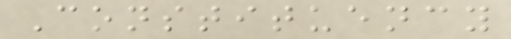Constituency
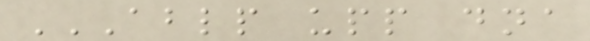ABLP UPP DNA
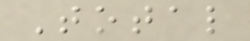Total
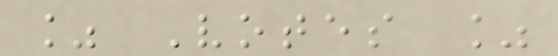% Votes %
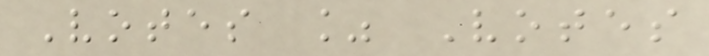Votes % Votes
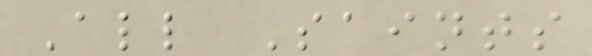All Saints
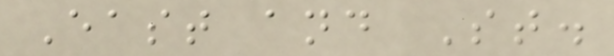East and St.
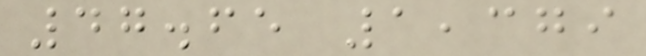47.65 1,379
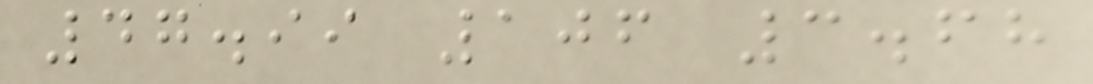47.99 106 3.68
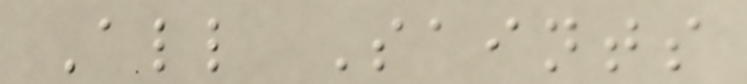All Saints
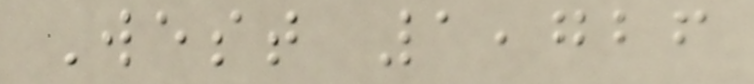West 1,726
